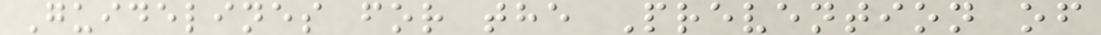Guidelines for the Prevention of
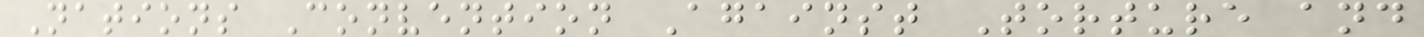Nations Convention Against Torture and
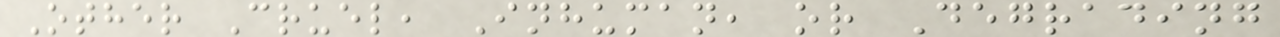Other Cruel, Inhuman, or Degrading
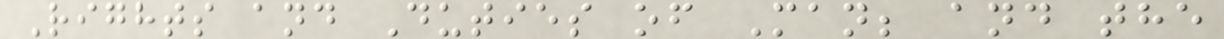Rights and Duties of Man; and the
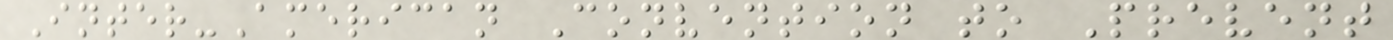Inter-American Convention to Prevent
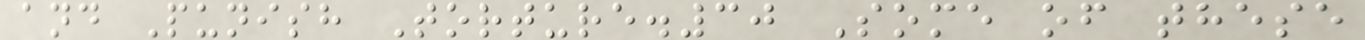and Punish Torture.30 Some of these
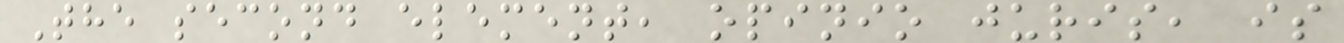The second element, opinio juris, is
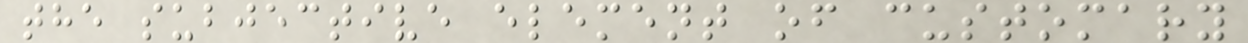the subjective element of customary
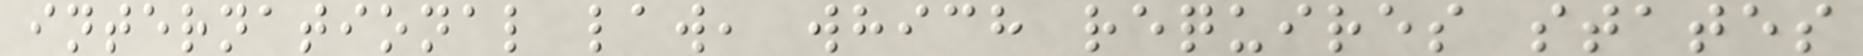international law, which requires states
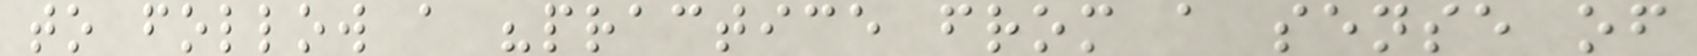to follow a "practice from a sense of
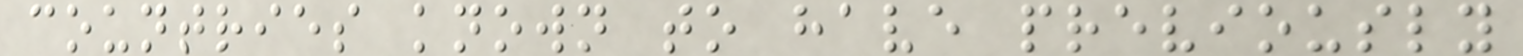countries known to have previously
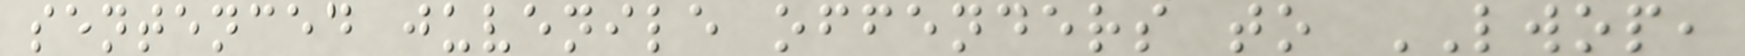sentenced juvenile offenders to LWOP,
